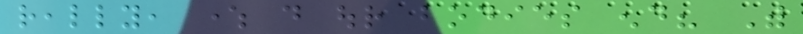really, where do our bodies end? With
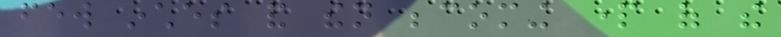few inches and then becoming part of the
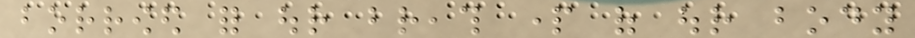borrowed for our breath part of our body
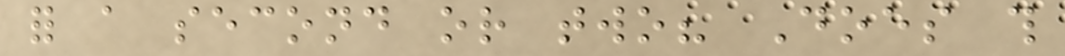for a second or two? Does this
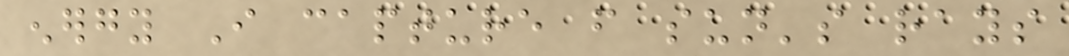energy I capture from sun's rays
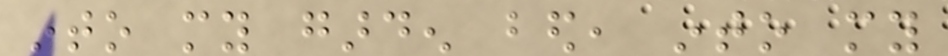into my garden bed, into my
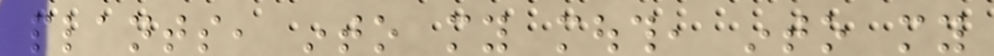plants, into my mouth, into my
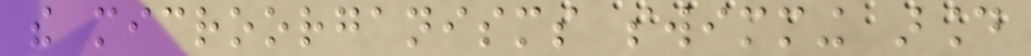the microorganisms swimming around
